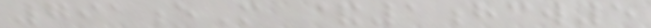791eM &1hcw5
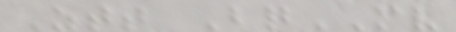Ztt BqMV
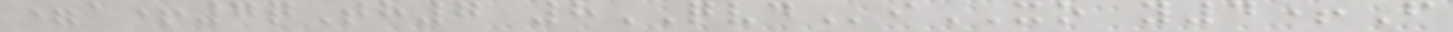=a+7qTh7 8QVDiXO y4+F
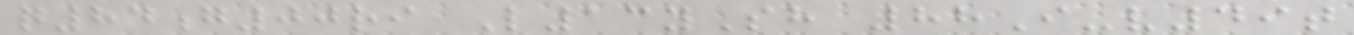q84g00ri L13ySh 88I-v49t
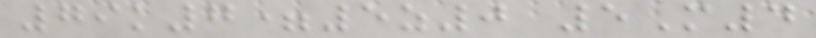79k7=5z0 5M4
